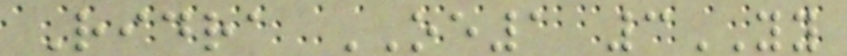Ridra OE1 3YY
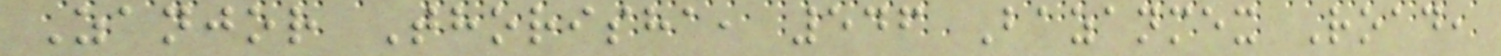Zanjor Thorisha, 546 Bazanmex Road,
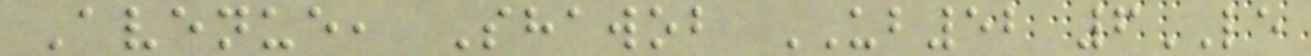Avenue, Shawob UB52 6LE
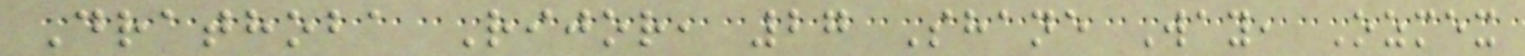Drathoba Rijor, 27 Shane Way, Ozmex
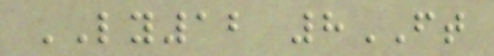LY12 8FT
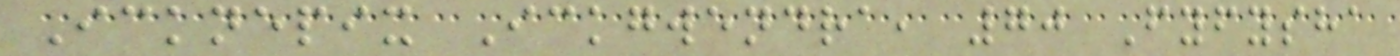Icknepix Ickgwendra, 70 Fyfysha
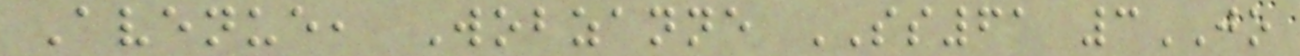Avenue, Wobzanne SS61 3JO
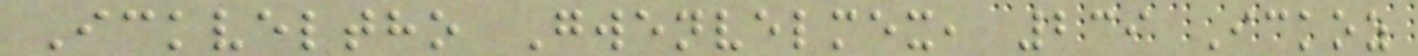Ickveltho Gwenvelmex, 239 Ickoz
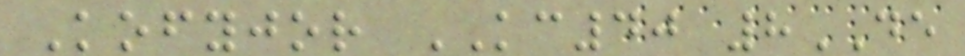Kofyjor KC40 8DE
